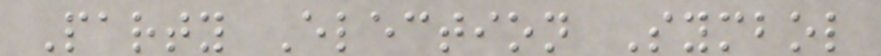Party Election Symbol
